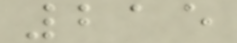215
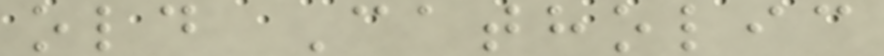old Catholic
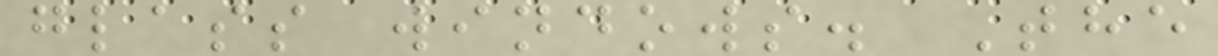glass windows. The
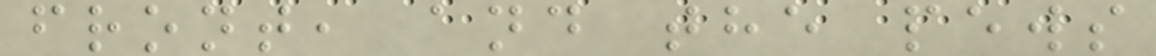front, and the pews
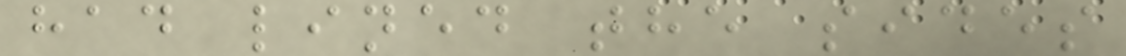had lined the sides
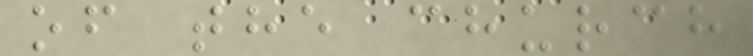of the church
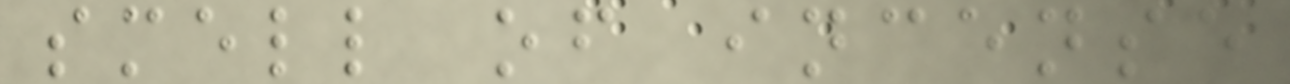smell of incense
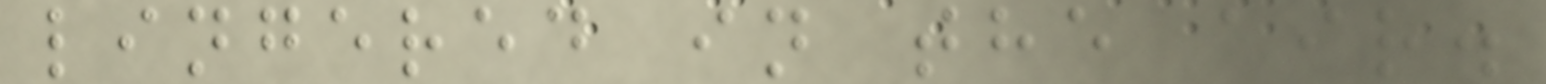lingered in the air.
